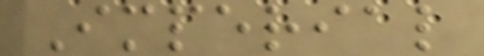Imperial
